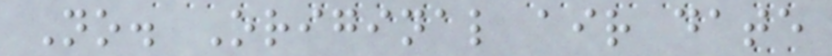No. Original air date
